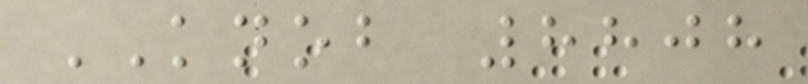KNOB 8808
